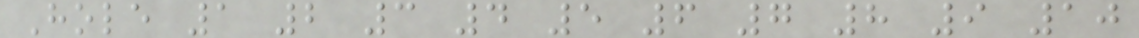Hole 1 2 3 4 5 6 7 8 9 10
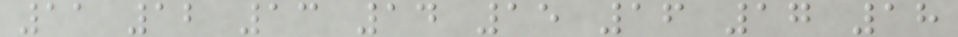11 12 13 14 15 16 17 18
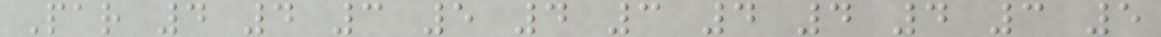Par 4 4 3 5 4 3 4 4 4 3 5
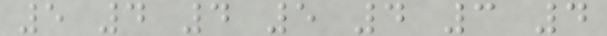5 4 4 5 4 3 4
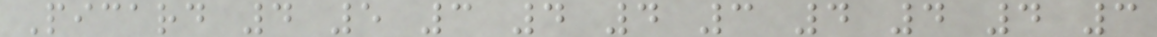Picard 4 5 3 4 4 3 4 4 4 3
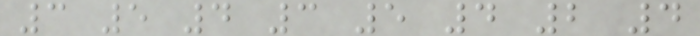3 5 4 3 5 4 2 4
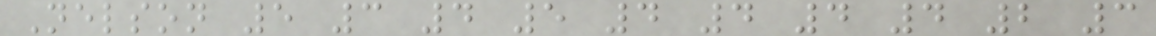Nelson 5 3 4 5 4 4 4 4 2 3
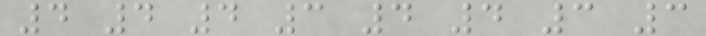4 4 4 3 4 4 3 3
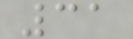31
